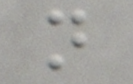n
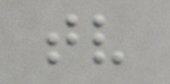tv
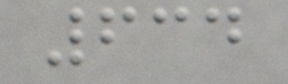634
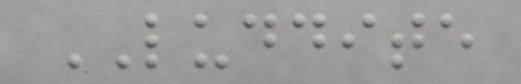LUDDITE
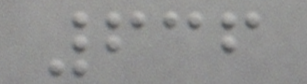636
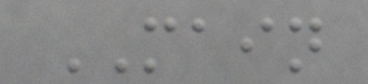MAIN
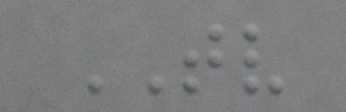TV
